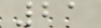21
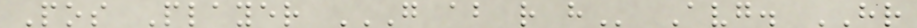Pos Player G AB R H Avg. HR
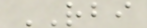RBI
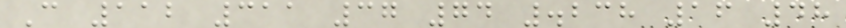C 112 311 37 74 .238 16 48
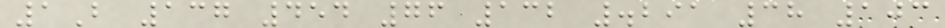1B 137 454 76 132 .291 38 103
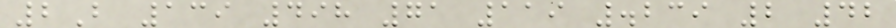2B 139 498 71 119 .239 2 42
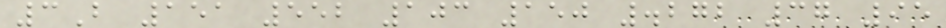3B 151 552 103 150 .272 37 95
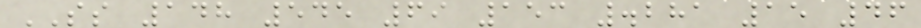SS 148 545 69 153 .281 15 46
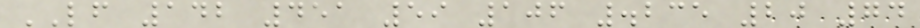LF 142 451 59 106 .235 20 74
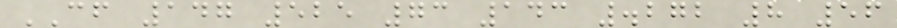CF 147 525 73 143 .272 8 56
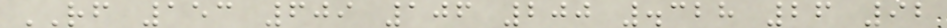RF 153 609 106 200 .328 26 92
